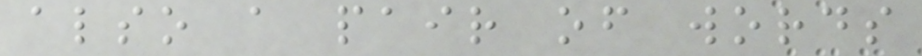also a pair of words
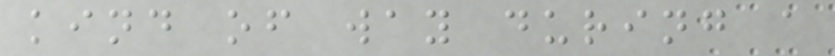kind of way during a
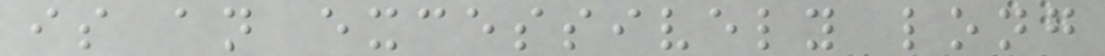is an excessively long
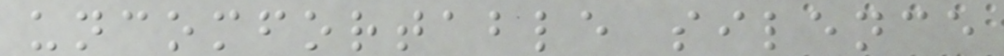uncomfortable silence
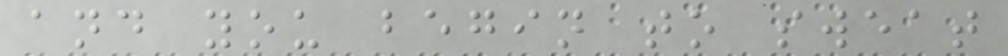and you begin to sweat
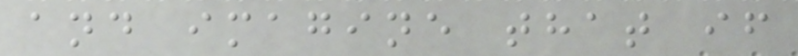and imagine that if
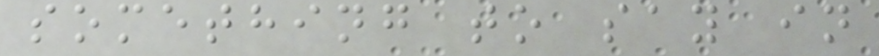something to say in
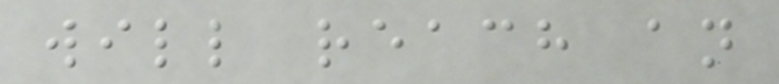will reach an
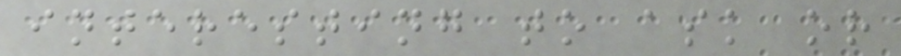interesting to ask or
